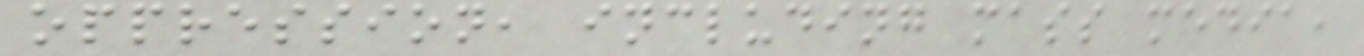oppression, including mass media,
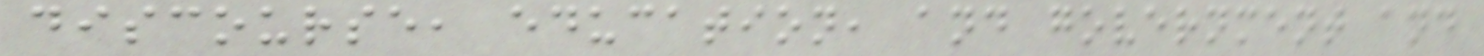discourse, education, and government and
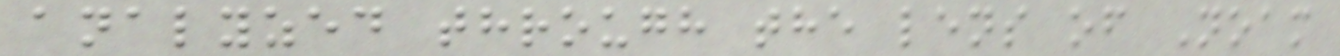analyzed through the lens of Noam
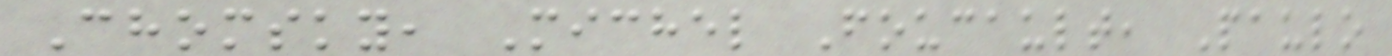Chomsky, Michel Foucault, Paulo
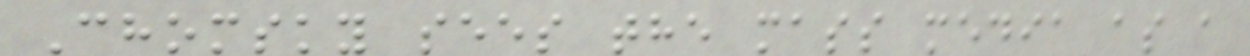Chomsky sees the mass media as a
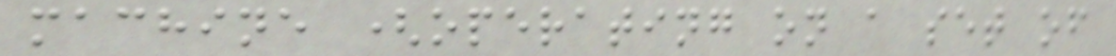machine (operating on a set of
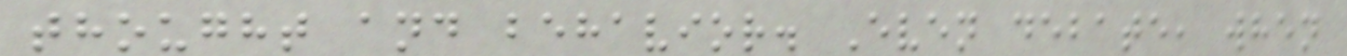thought and behavior. Even debate, when
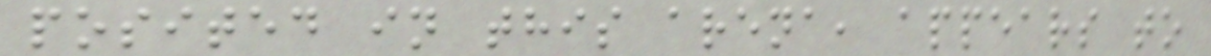posited in this arena, appears to
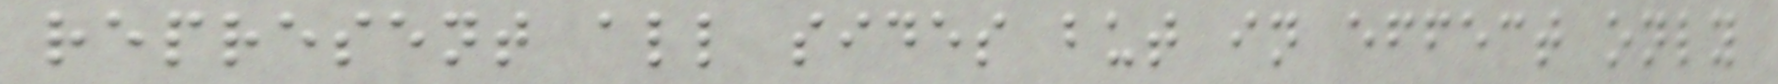represent all sides but in effect only
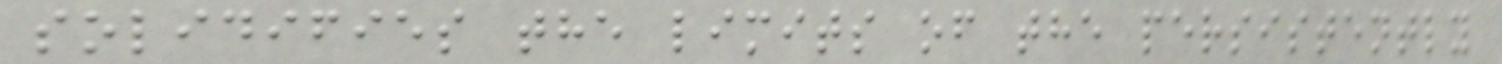solidifies the limits of the persistently
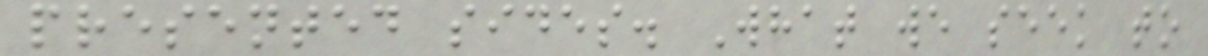presented sides. What we seek to
